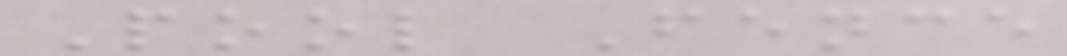Pool Fence
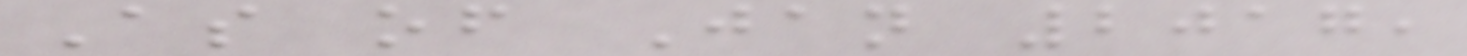As of Jan 2017,
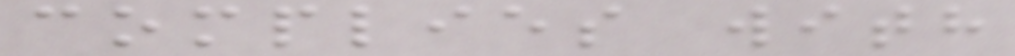complies with
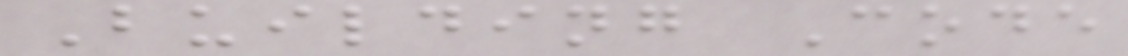Building Code
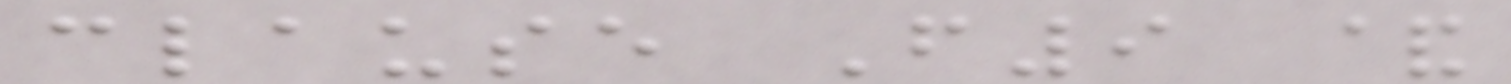clause F9 &
